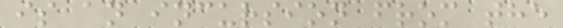is an incursion from the
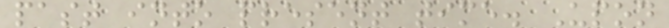past into present time. Upon
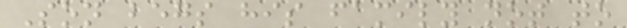Son begs his family not to
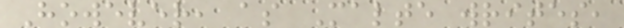However, as Malte writes,
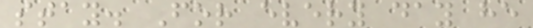stay. For every day he
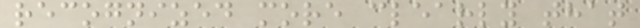recognized more clearly that
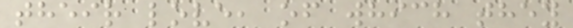their love, of which they
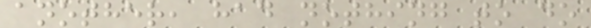another, had nothing to do
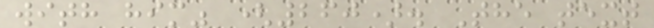with him" (260). The text
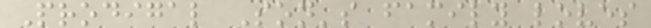Prodigal Son's family loves
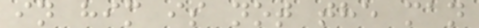in him is not the man
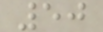50
